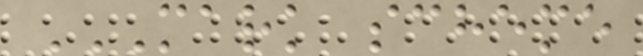MARK SCHEME
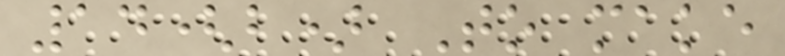14(b) To make
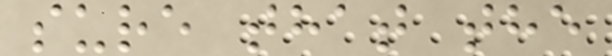sure that the
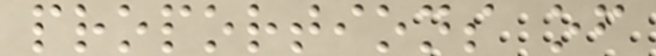proportions of
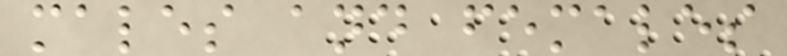males and females
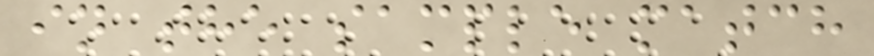in the sample match
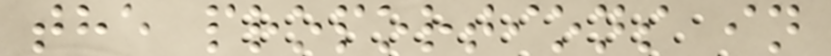the proportions in
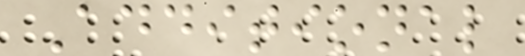Additional
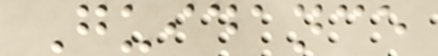Guidance
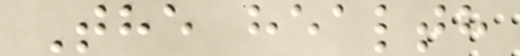The health
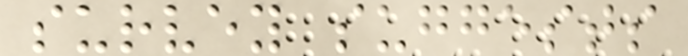survey suggests
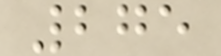275
